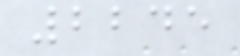2245
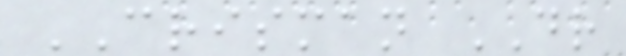CRISMAN DR
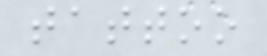tattoo
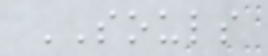SOULS
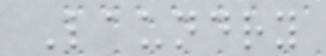Laundry
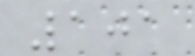101
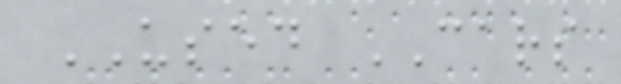USED CARS
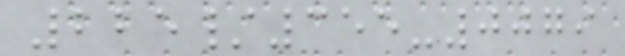225/355-0079
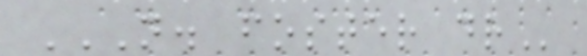N. FOSTER DR
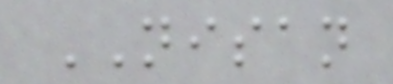NISAN
